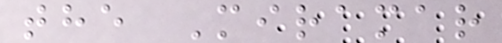the Miramar
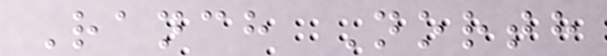Ranch North
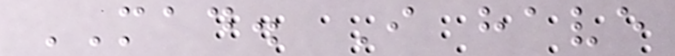MAD. I have
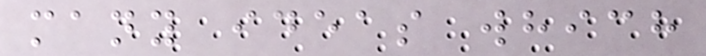many ideas which
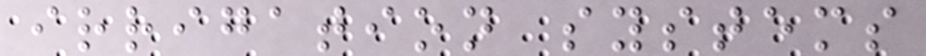irrigation systems
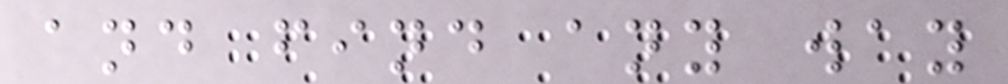and find any way
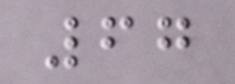67
